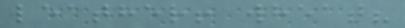leather! wheat?
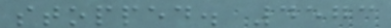stopped. 4573
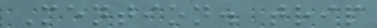Mention. trip
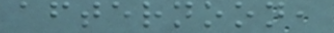afternoon,
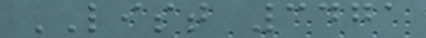LIST 3471
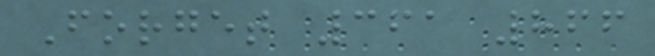Forget 361 866
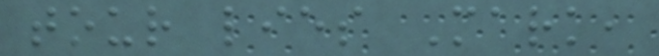tour lies Mark,
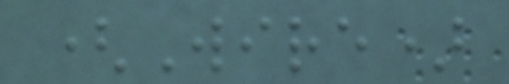(Wire)
